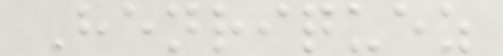Henriquez
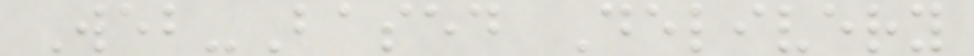Web-Based Delivery
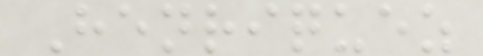Henriquez
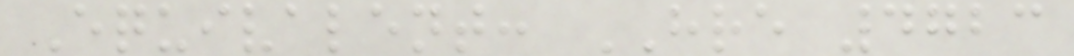Equivalent: HRE 4723
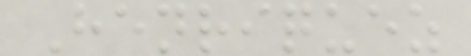Henriquez
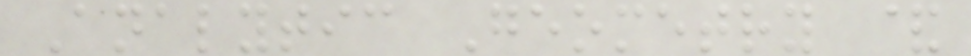Analytic Geometry &
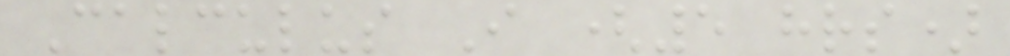Calculus I (5 hrs)
